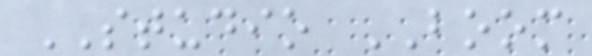STUDIO BOOM
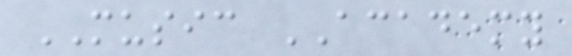MUSIC ACADEMY
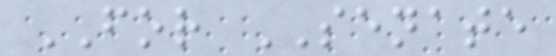FOR SENATE
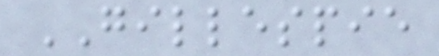GILLESPIE
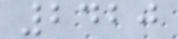2420
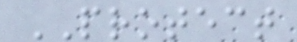PROTECT
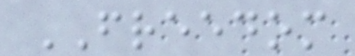FREEDOM
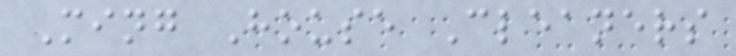Ming House Cleaners
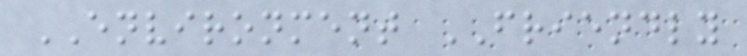ENVIRONMENT FRIENDLY
